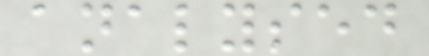analysed
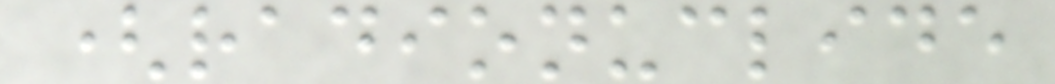(radionuclide
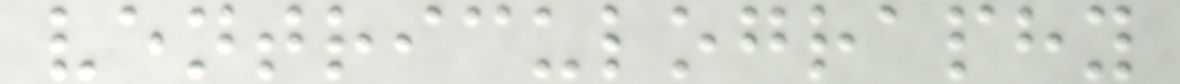ventriculography
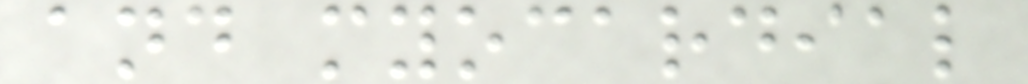and myocardial
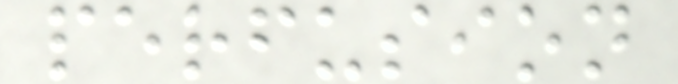perfusion
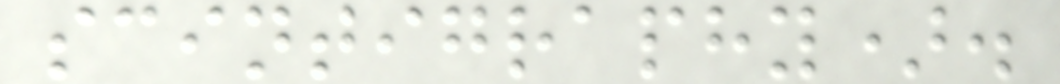scintigraphy).
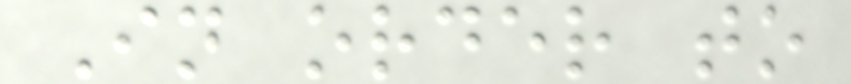In order to
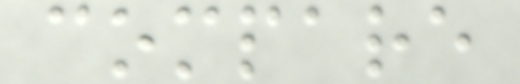compare
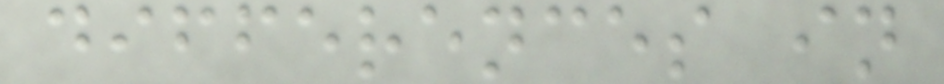differences in
